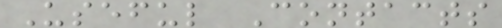Useful Contacts
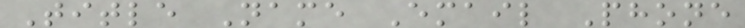Title Name Email Phone
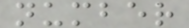number
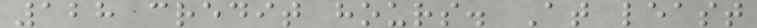128 credit hours. At least
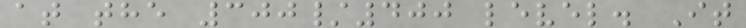at the 300/400 level. It
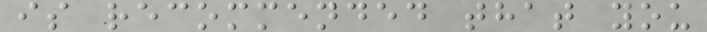is recommended that you
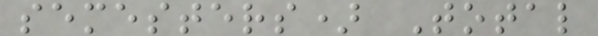semesters) Total
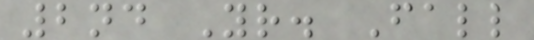2nd Yr. Fall
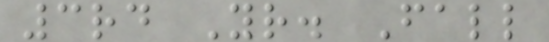3rd Yr. Fall
